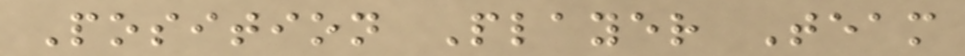Position Player Team
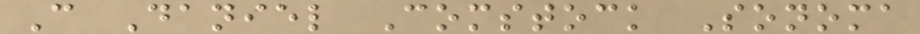C Daniel Comstock Sonoma
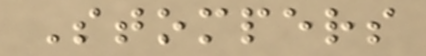Stompers
